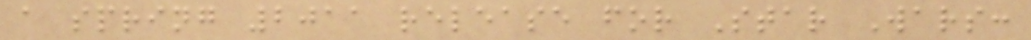a spring 2011 release for Star Wars:
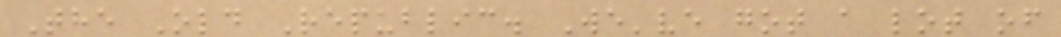The Old Republic. We've got a lot of
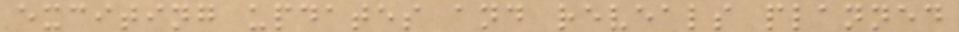exciting updates and reveals planned
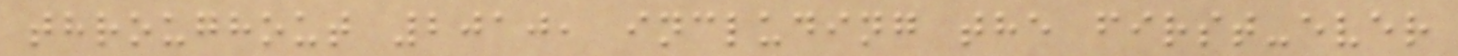throughout 2010, including the first-ever
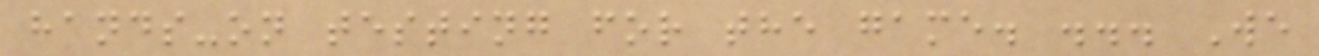hands-on testing for the game. ... We
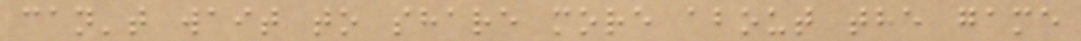can't wait to share more about the game
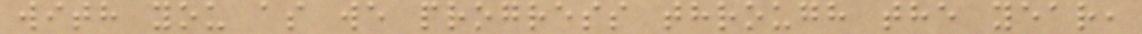with you as we progress through the year,
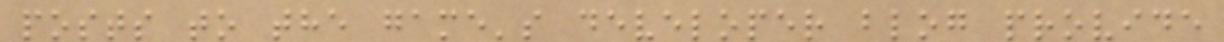posts to the game's developer blog provide
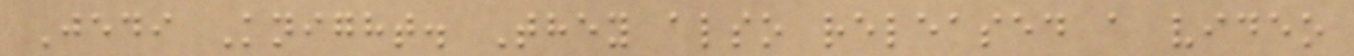Jedi Knight. They also released a video
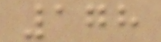178
